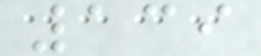139
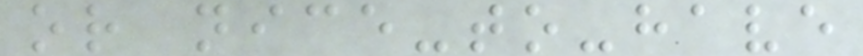or nice-to-have
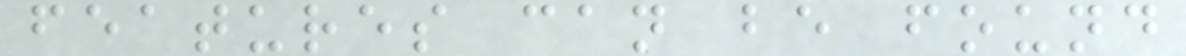features can be found
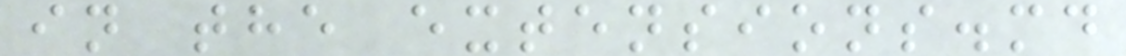in the extensions.md
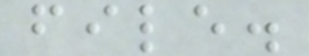file.
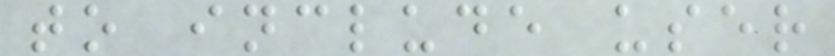to include user
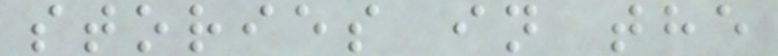stories in the
